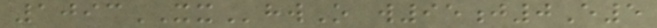1093XXhwO w95j0E5
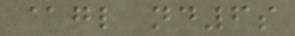@gl nd6s
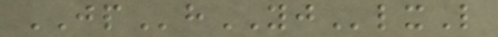JPhYJlxL
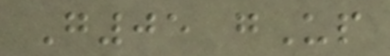G05 gUp
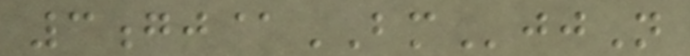3gj@BMjjN
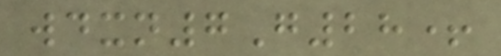wdxn7G28+
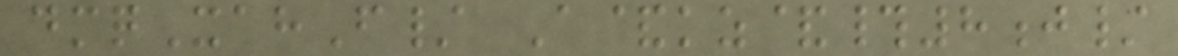dmqXahF/ A&kz&#8j/
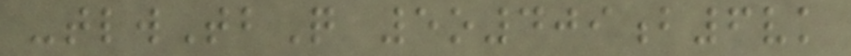-tlwTbQ 5o409b6vk
